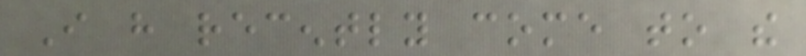I have recently come to the
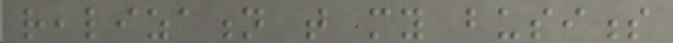realization that my business
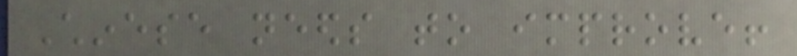Chinese needs to improve!
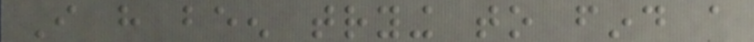I have been trying to find a
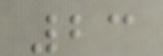23
